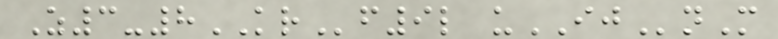Z3-8KRf9l uIJnM
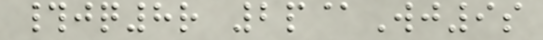#jq8r 2p@Wj9s
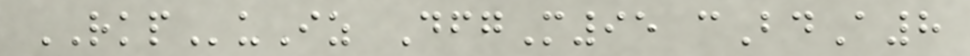RKPuIz DfgM95 cBdA8
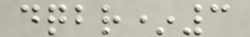dqbr*3
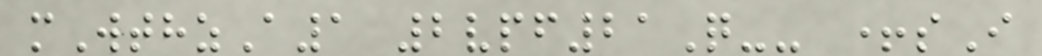mWthzA1 2vpf21Q-- +sI
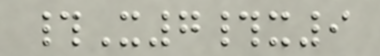#X7#x9
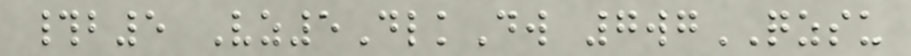#b5 Vz5DlkDw 7wgQZSU
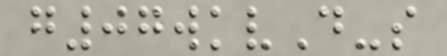g07wkvD-s
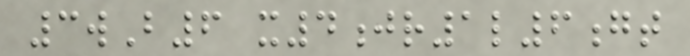3wB6 x4jr1l6gt
